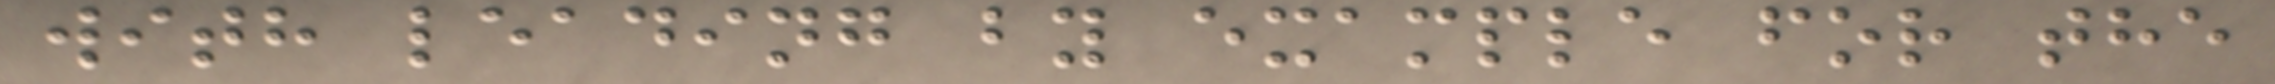with leading by example for the
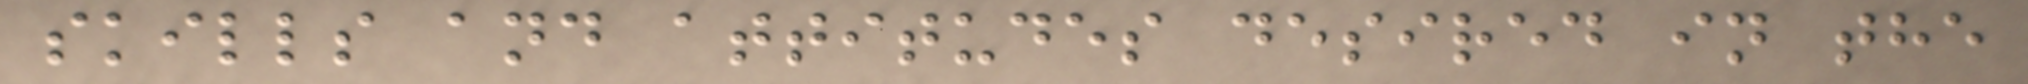skills and attitudes desired in the
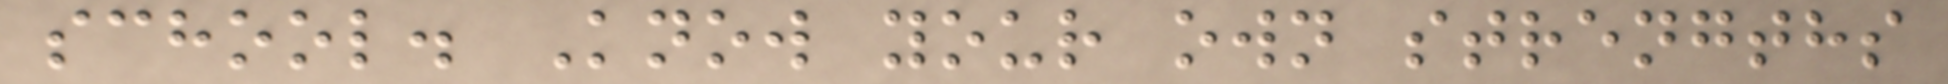school. Know your own strengths
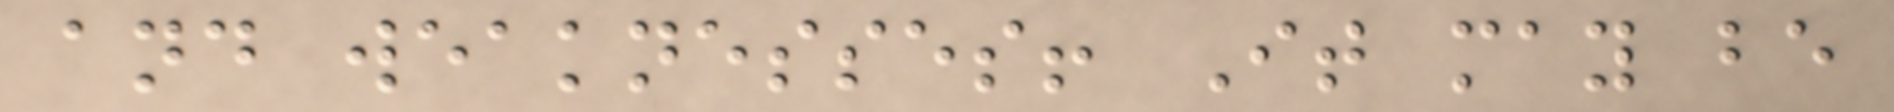and weaknesses! It may be
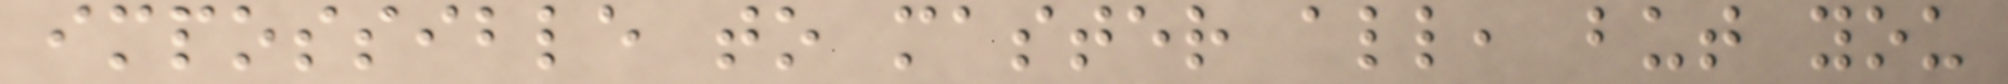impossible to master all, but you
